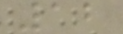12
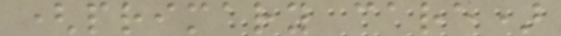(primary care)
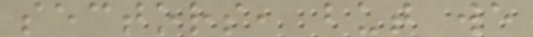sectors, but we
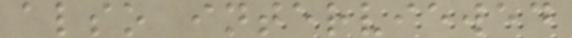also interviewed
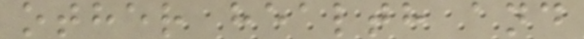other health and
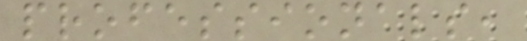professionals,
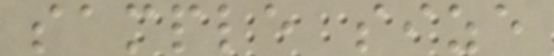sample size
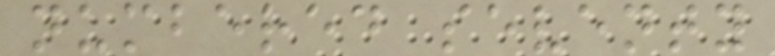numbered seventy
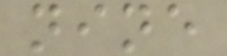nine
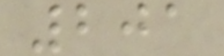201
